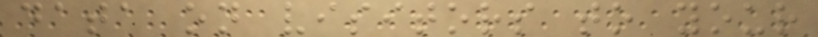data on visitors to your
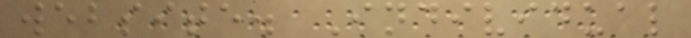website. Individual
